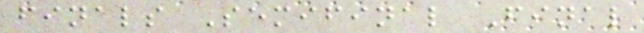finals Semifinal Final
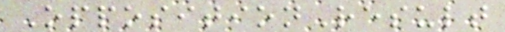OppositionResult
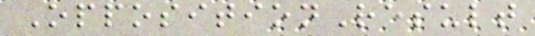OppositionResult
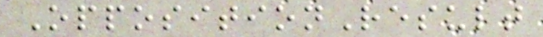OppositionResult
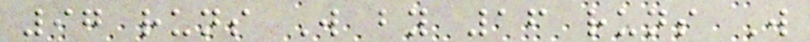97 runs W by 16 runs W
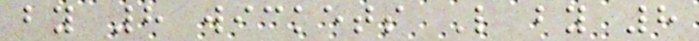by 8 wickets L by 8
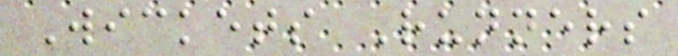Wickets Runners
